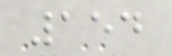154
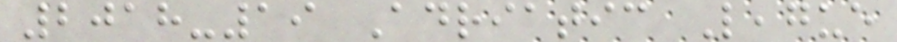2018-19 Adriatic League
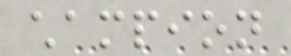champion
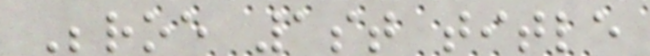Beroe 1st title
